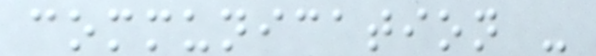communication -
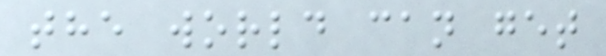the world can get
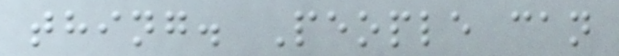thing. People can
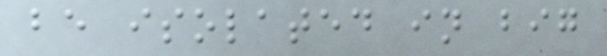be isolated in big
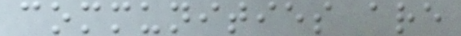communities are
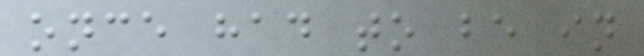once had to be in
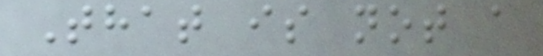That is not a
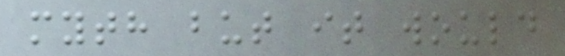myth but it would
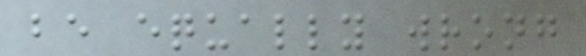be equally wrong
